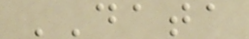DATA
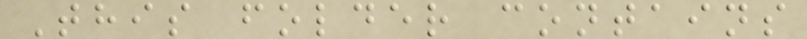This folder contains
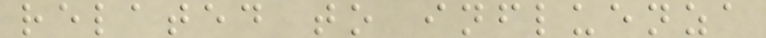related to influenza
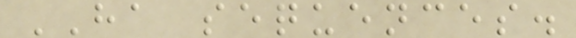HA sequences.
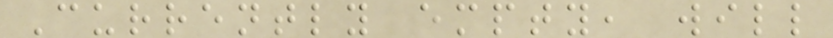Currently empty, will
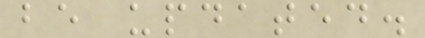be updated.
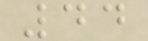44
